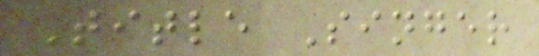Title Singer
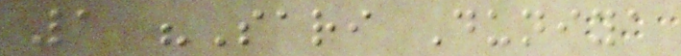1 "Sari Duniya
